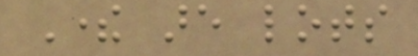There are lots
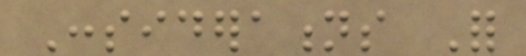Considerations For
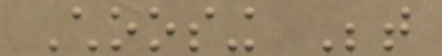Choosing Between
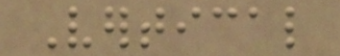Vertical
